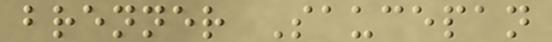brenner Saucepan
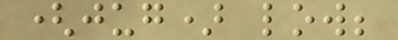(jug) low;
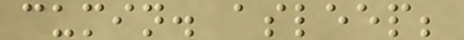cumin. asleep;
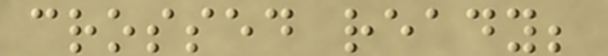crossed ready;
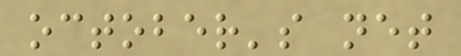october's net
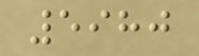5980
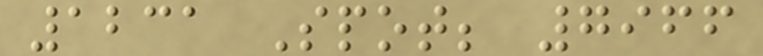1231 Spot; 7966
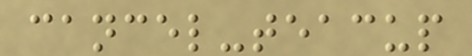cancel-teacup
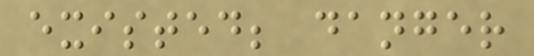existed; danger
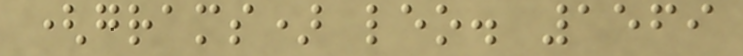(grams) leo. 1569
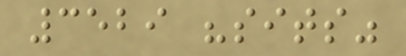3529 "sits"
